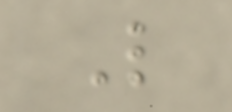L
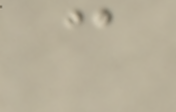c
